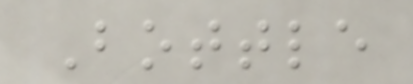Bottle
